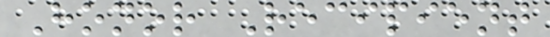Honor Recipient
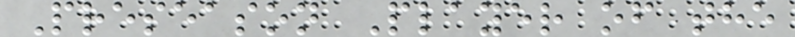Preseason Player of the
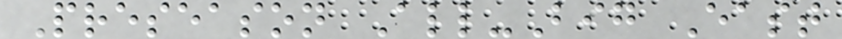Preseason All-Big East
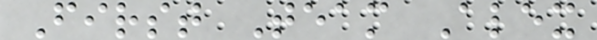First Team Alex
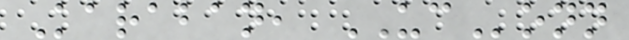Karaban, UConn
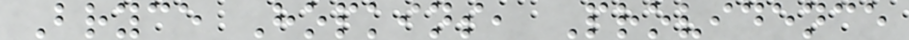Bryce Hopkins, Providence
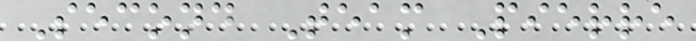Second Team Pierre
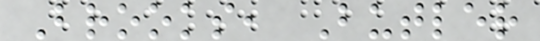Brooks, Butler
